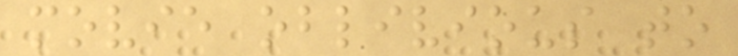movie oblivious to
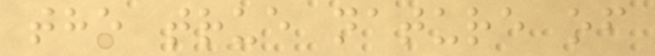the true nature of
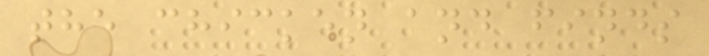the chicken and finds
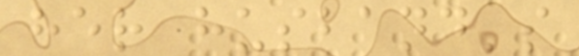her husband's
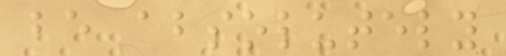be absolutely
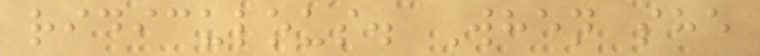ridiculous. When she
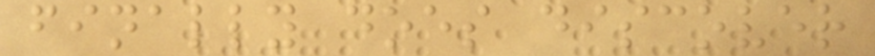finally does discover
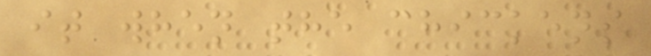it when the chickens
